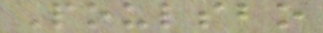Poulsbo
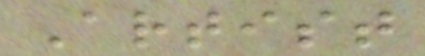Artist
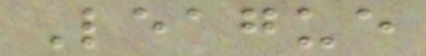League
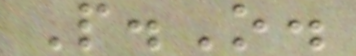P.O.
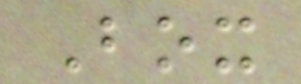Box
